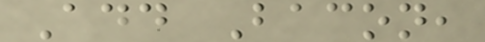Add Bacon,
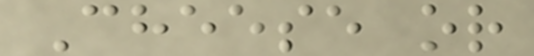Cheese or
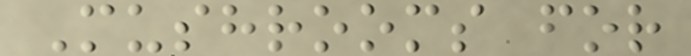Mushrooms for
